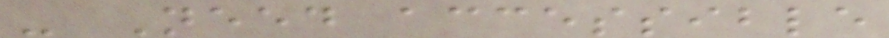- Need accessible
